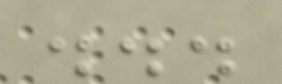...
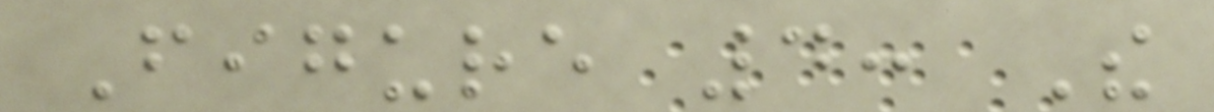Figure 4: The
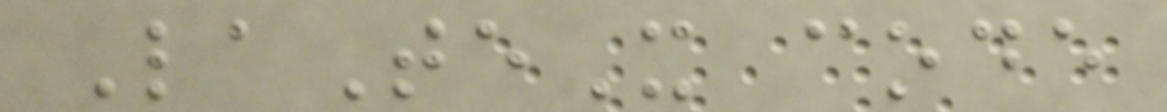LaTeX code
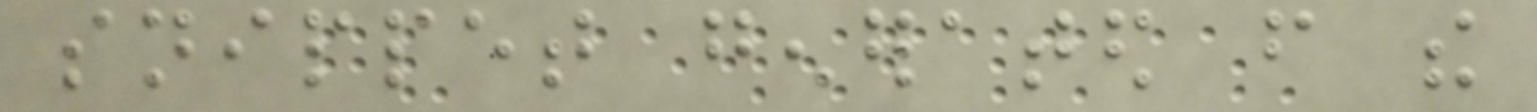snippet generated from the
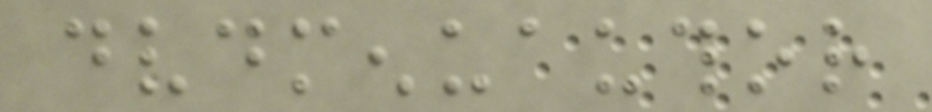dvdmenuauthor
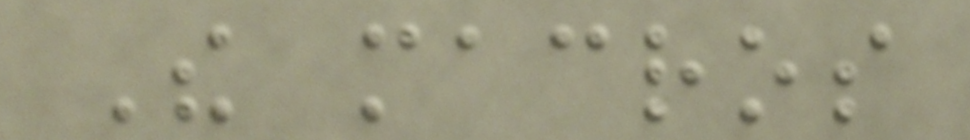The macros
